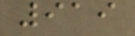919
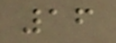16
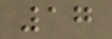17
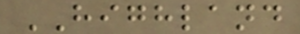HIGHLAND
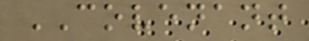COVENANT
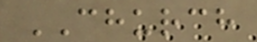CHURCH
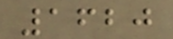1620
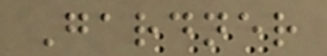Gardner
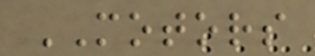MOTORS
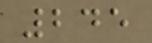245
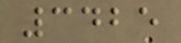3425
